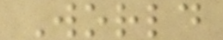World
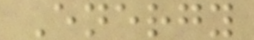Energy
